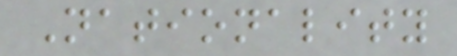Nationality
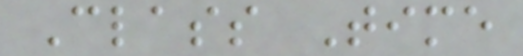Class Time
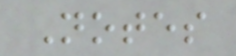Notes
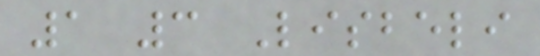1 3 Lisbeli
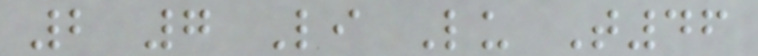2 7 Li Lu T46
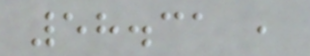58.31 ,
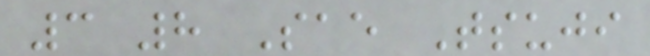3 8 Sae Tsuji
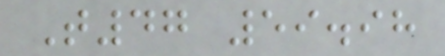T47 59.98
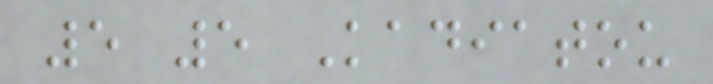5 5 Kadiatou
